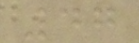47
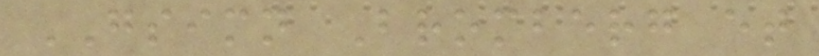GSIMN Bromberg et
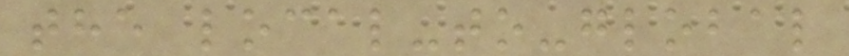the local-to-global
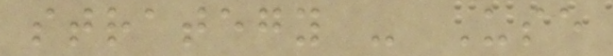strategy - Use
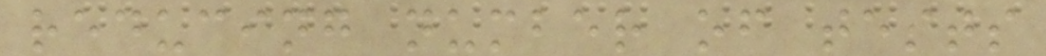reducing number of tests
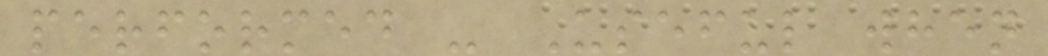performed - Useful when
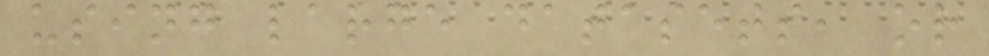using large datasets, or
